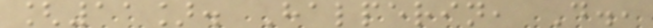[11]. Halperin, D.,
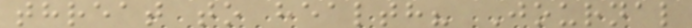threat to health? Journal
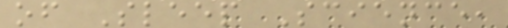of Sleep Science,
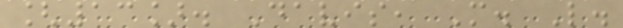[13]. Davis, M. L.
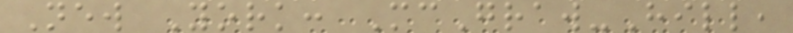New York: McGraw-Hill,
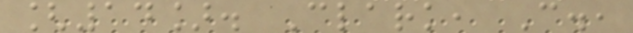[14]. Clark, C.,
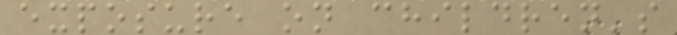exposure on children's
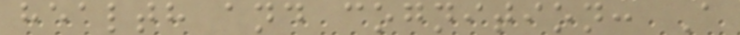health and cognition: A
